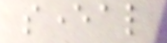several
